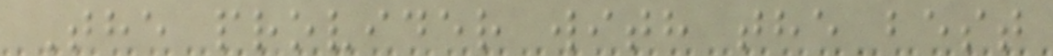The provider with the best
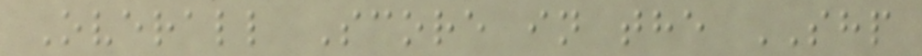Overall Score in the SHP
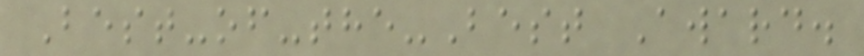Best-of-the-Best Award.
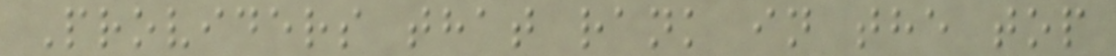Providers that rank in the top
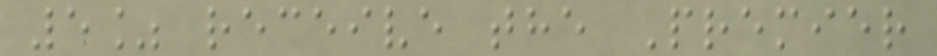5% receive the Premier
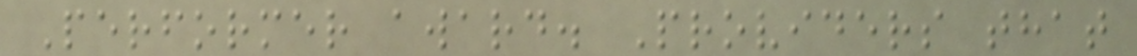Performer award. Providers that
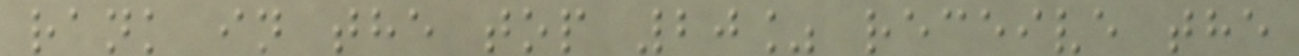rank in the top 20% receive the
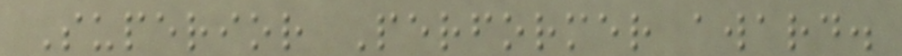Superior Performer award.
